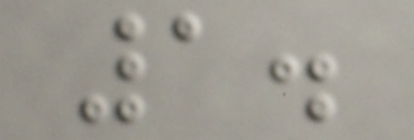1.
